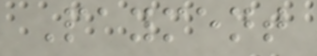Payment
